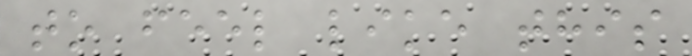to feel like this
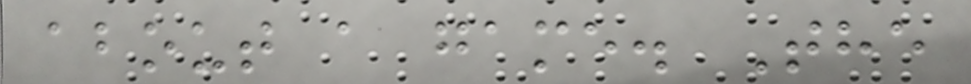about a game. The
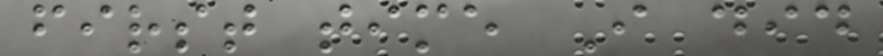first time I did
